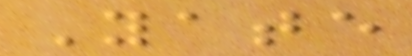Yate
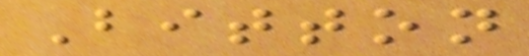Bitton
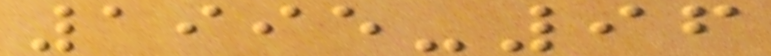1995-96
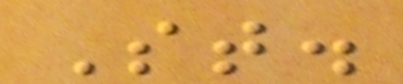St.
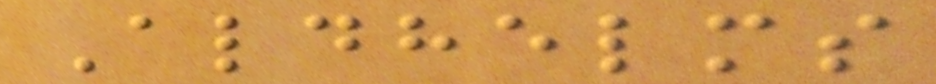Aldhelms
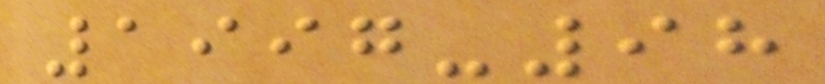1997-98
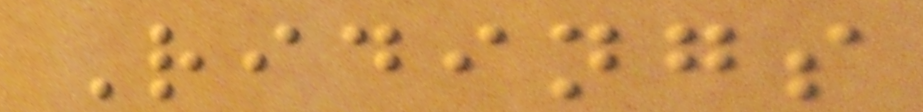Ridings
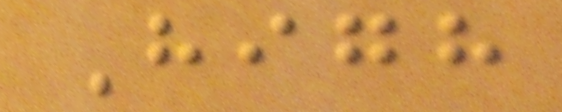High
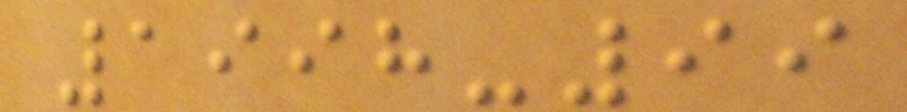1998-99
